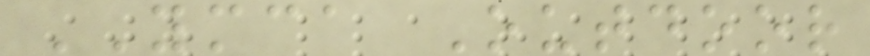YMCA Outdoor
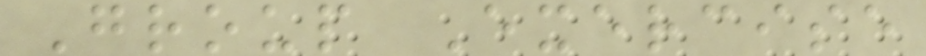Group Exercise
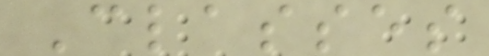Classes
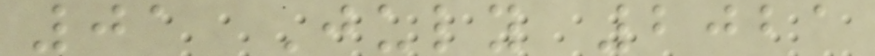01 July 2021
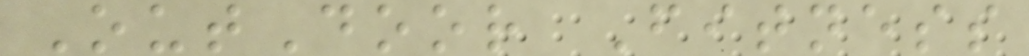OutDoor Fitness
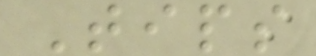Tips
